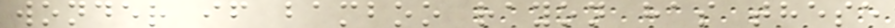wonder if bamboo rayon has these
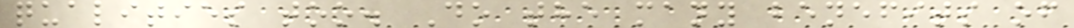qualities too. Do the many benefits of
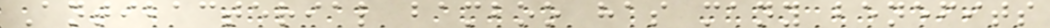Antibacterial bamboo has many benefits
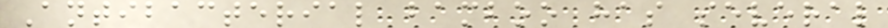Antibacterial bamboo has several
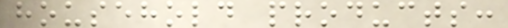household products:
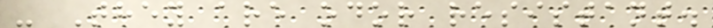- They are odor resistant.
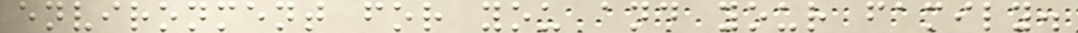environment for you and your family.
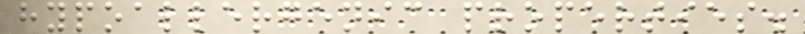hypoallergenic properties.
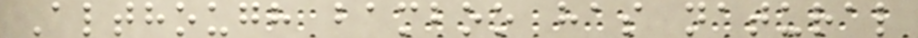Although bamboo has natural
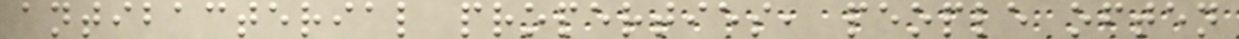antibacterial properties, people often
